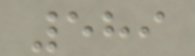589
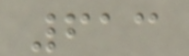613
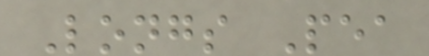Longs Pea
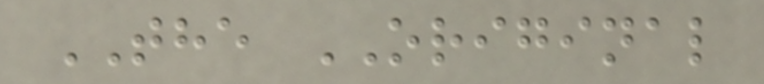THE ORIGINAL
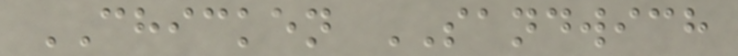CHICKEN SANDWICH
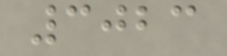3023
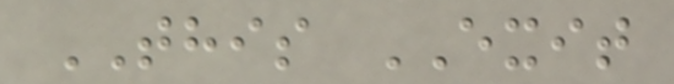THIS EXIT
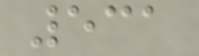531
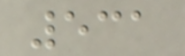531
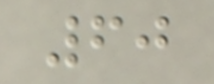60
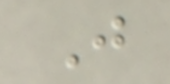J
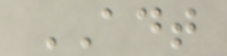ADT
